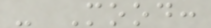- Mood:
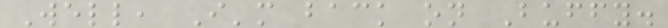Well, I'm back on Buffy.
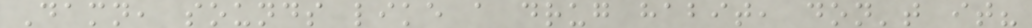Damn, sounds like a drug habit, don't it?
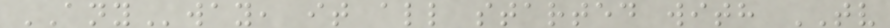ANYway, it all started with TV
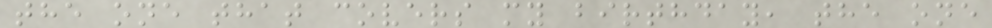the one that covers my birthday, the one
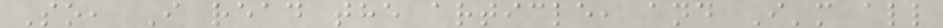So, I read the article, and I'm all
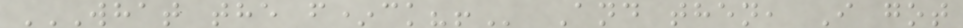WHAT THE F*CK?! And then, I got
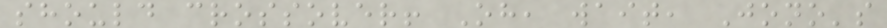should crossover! Oh, wait, Jono's
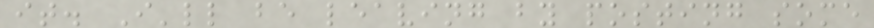it. I'll be leaving by posting some
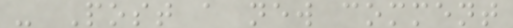- Post a new comment
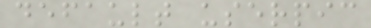default userpic
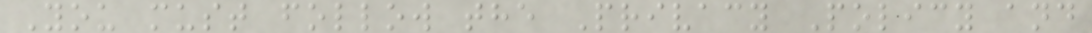You must follow the Privacy Policy and
